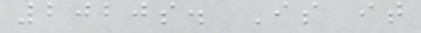2020s. Is it
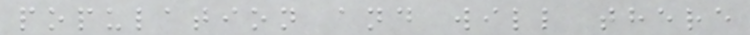population and will there
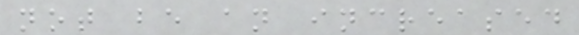not be an increased
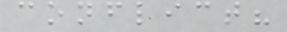conflict?
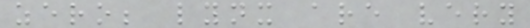zero; lynx are very
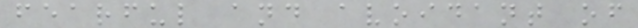fearful and avoidant of
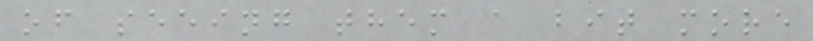of seeing them a bit more
